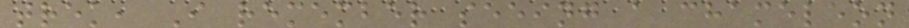trek, I remember seeing a chameleon
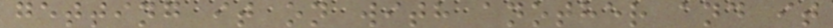getting it on with another and it
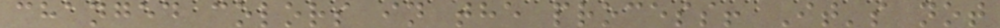changed colors in the process! It's not
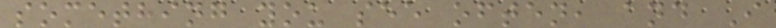something you see often, and I
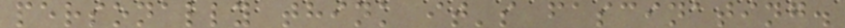personally think it's fascinating.
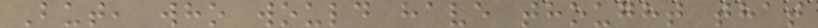But, who would have thought that
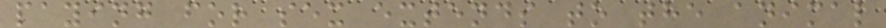paying for sex extends to the animal
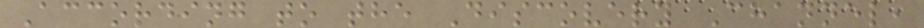According to the Discovery Channel,
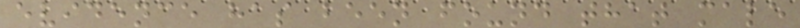evidence has been found that male
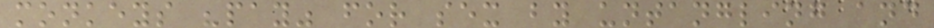monkeys "pay" for sex by untangling and
